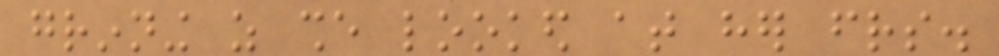grinning as she looked at her friends.
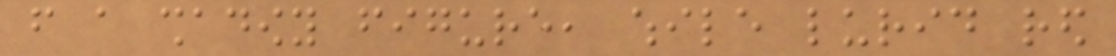from a shadowy figure, while lurid red
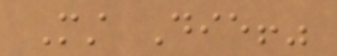Must Die!"
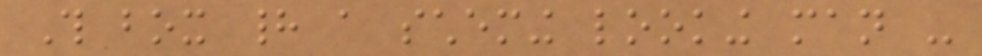This box had a scheming looking man -
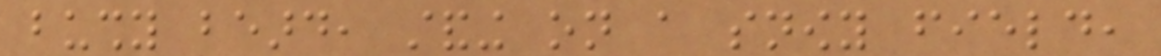bushy beard, standing on a snowy field,
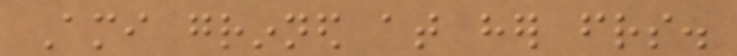Ami grinned at her friends.
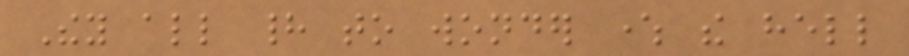They all had to wonder where the hell
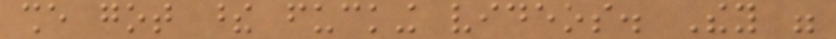she got these fucking videos. They were
